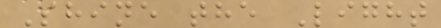Shine the Light
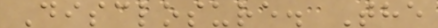Disclosure. The
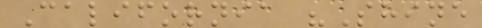California "Shine
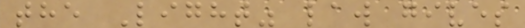the Light" law gives
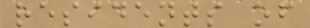residents of
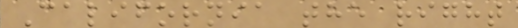California the right
